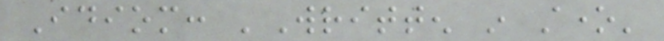Idiom: 'Written in stone'
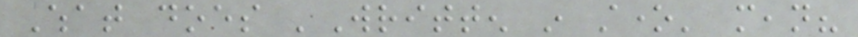What does 'Written in stone' mean?
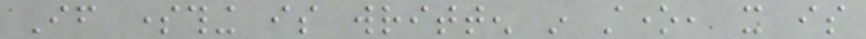If something is written in stone, it is
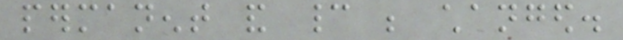permanent and cannot be changed.
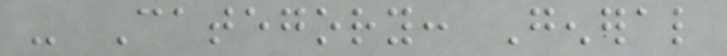- Category: General
